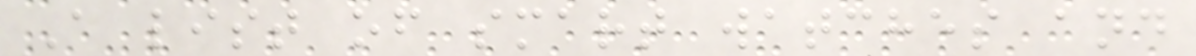A list of smart watches and
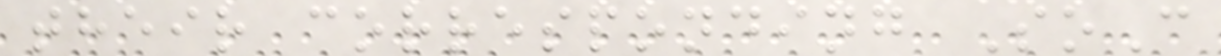their corresponding SoC
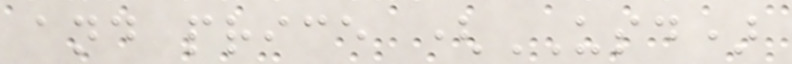and price (USD)
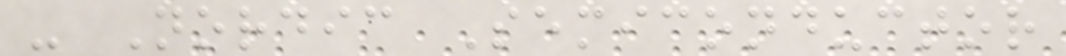- Nordic Semiconductor
